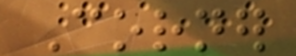Corner
